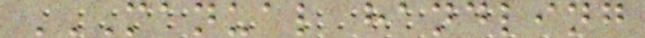MANUAL HANDLING
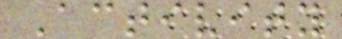Activity
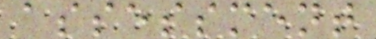assessment
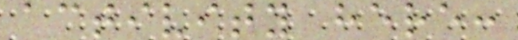activity here:
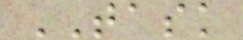TASK
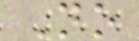No
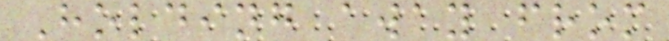Holding away from
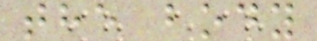the body
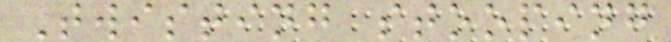Twisting stooping
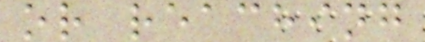or reaching
